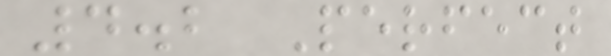4.2 Perfect
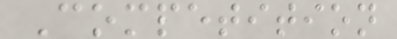Competition
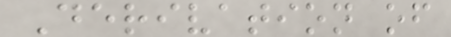Derivation of
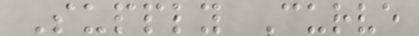Supply Curve
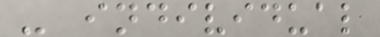- individual
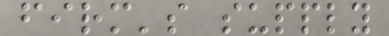firm's supply
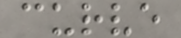curve
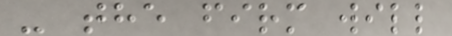- the firm will
